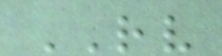RV
